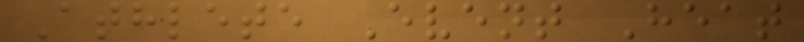Athlete Event Heat
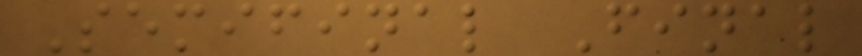Semifinal Final
